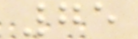75
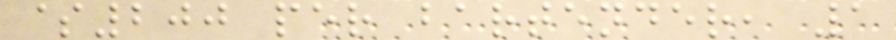$200 per bartender, 1
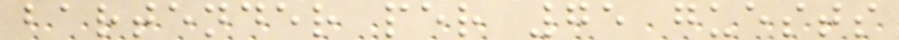bartender per 75 guests
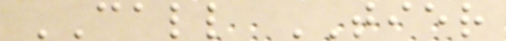CALL TIER
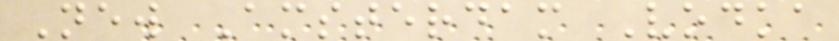New Amsterdam Vodka
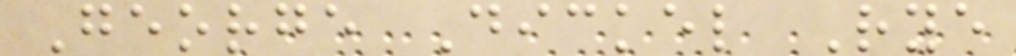George Dickel Rye
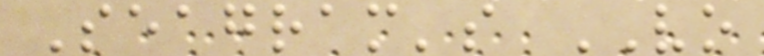Seagram's VO
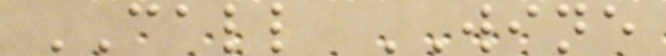CALL WINE
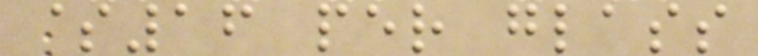$16 per glass
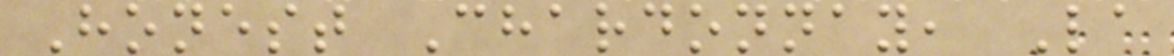Honest Chardonnay, La
